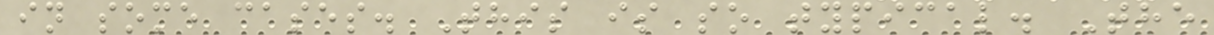in some cases. This is so typical. The
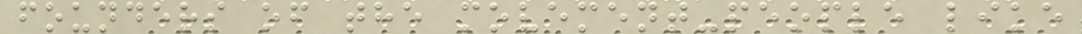founders of the movement-people like
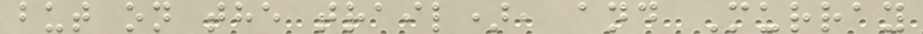but on the trail), and Murray
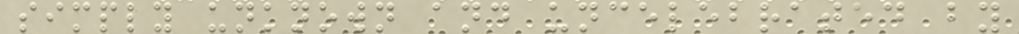simply unknown and uncelebrated by
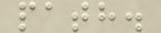path.
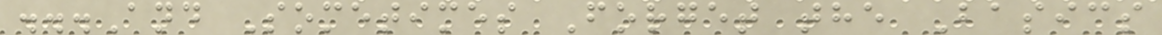...And Sometimes Forget the Basics
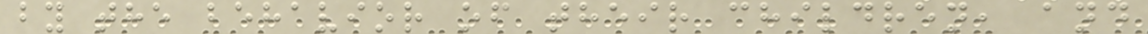by the behavior of their children, and
